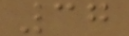37
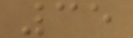35
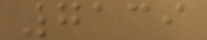7139
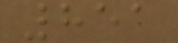851
